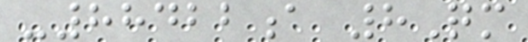-88422a 8Qm
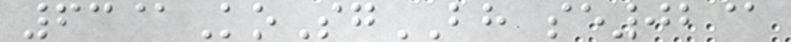63@KoSgBH se02@
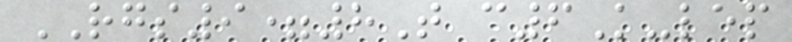RGS9=8T c6K-lep
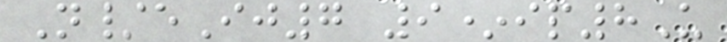N/eIj7 9*ip8U
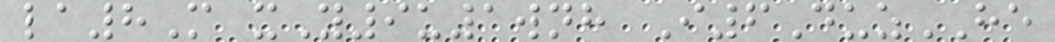la8M xY9u1wnh I6DuzHE
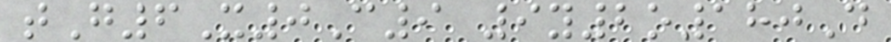tG6X0C9 9y2o180D
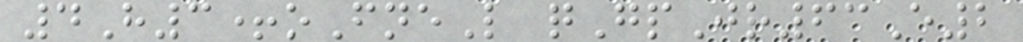4H3+oFneL qGpJr63E2
